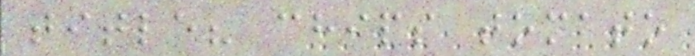title? chips tomato
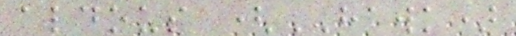aldous (HAWK)
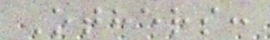Others:
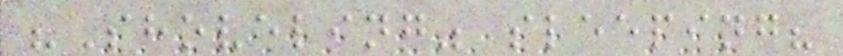"Shoveling" sleeping?
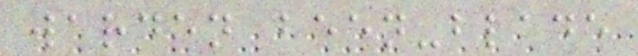warden been-blade
